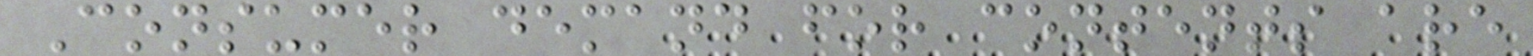Consumer demand for contents are
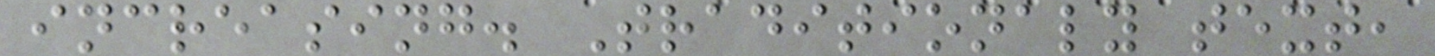increasing. Traditionaly text,
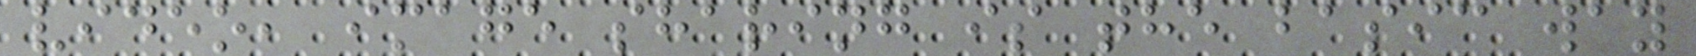video, image sharing is the basic way
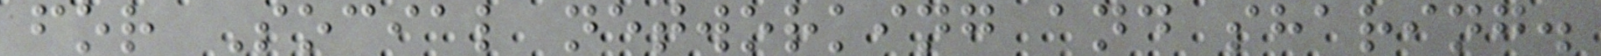for Social networking and sharing.
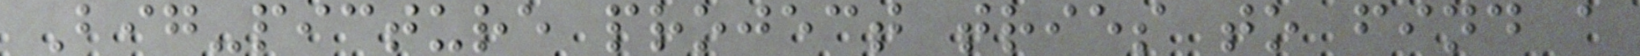Big-picture project tries to find a
